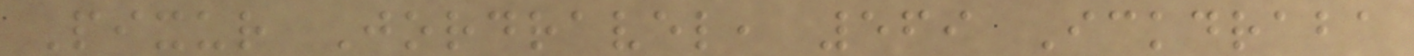Pixur Jordravel, 569 Ickdraba
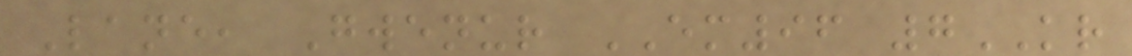Lane, Gwenur EM96 7KR
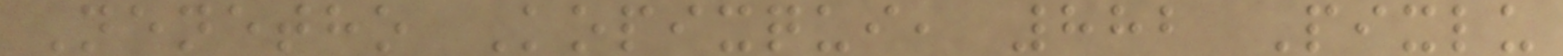Nenetho Kopixqui, 882 Pixlu
